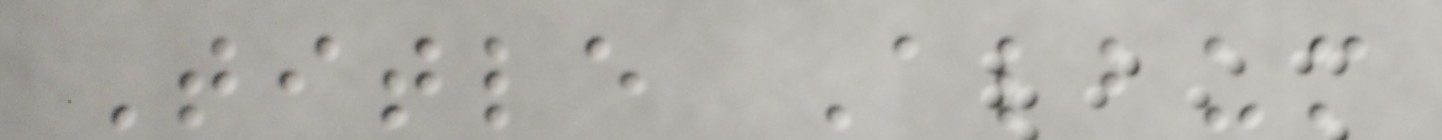Title Album
